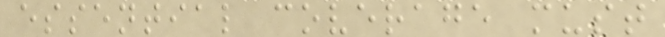essential coverage must
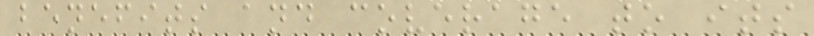benefits and coverage to its
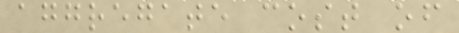aggregate cost of
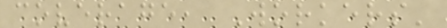coverage, Workers'
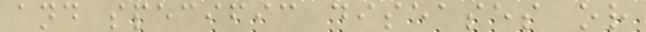and specific diseases or
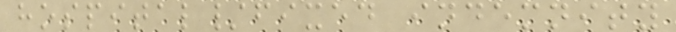hospital/fixed indemnity
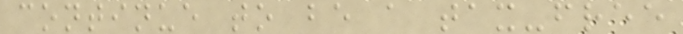continue to be a tax-free
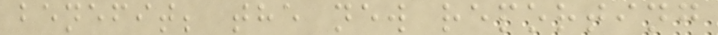benefit; the new reporting
